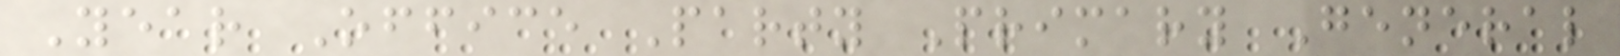Year Office Party Primary General
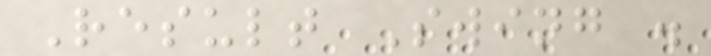Result Swing .
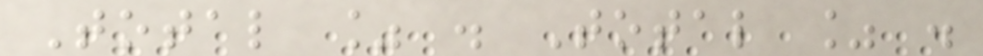Total % . Total % .
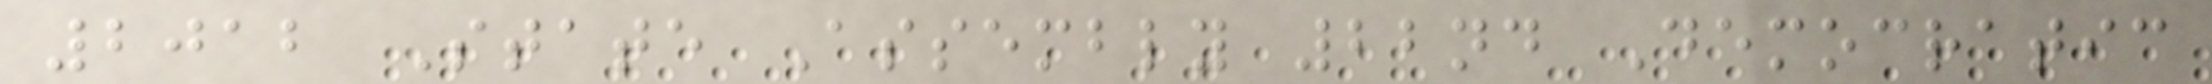2012 State Assembly 22nd Democratic
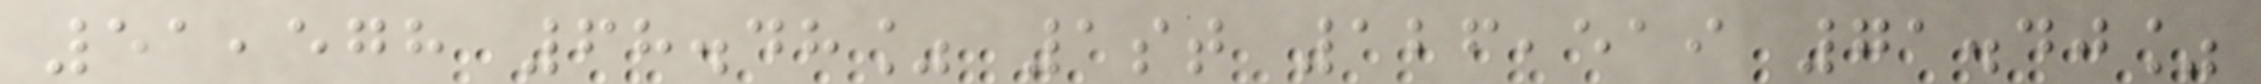51,578 68.48% 1st 126,519 71.40%
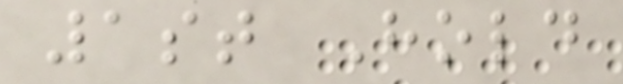1st Hold
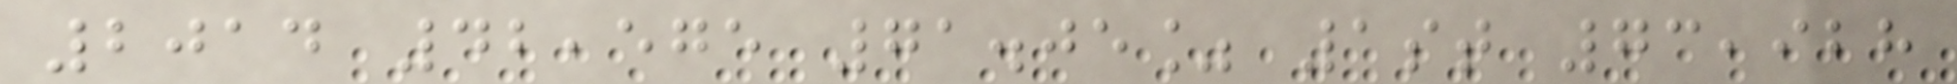2014 42,575 71.05% 1st 73,928
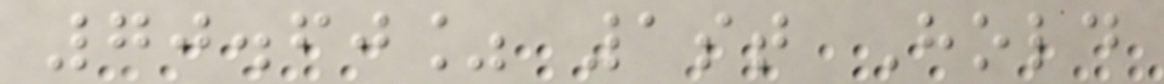70.60% 1st Hold
